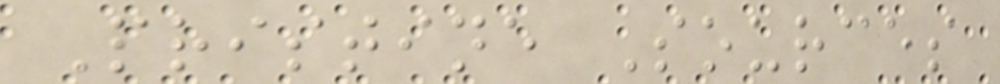Pristine Sources
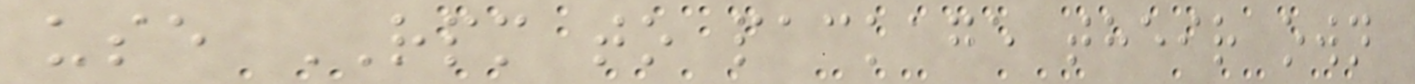use RPM to package their own
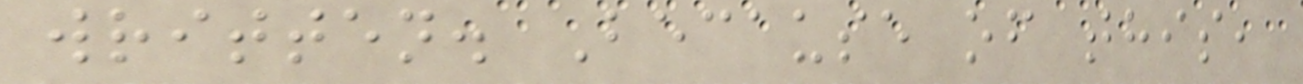written. Because of this,
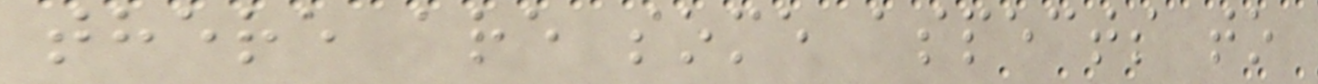there are some aspects to
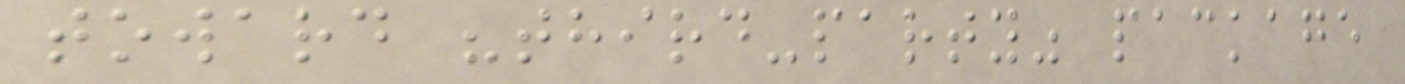toward "third-party" package
